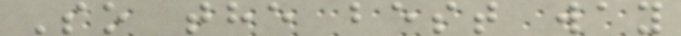So the best way
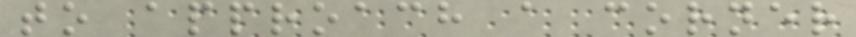to approach a corner
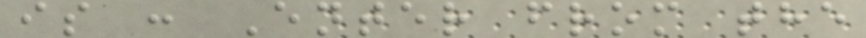is : Enter from the
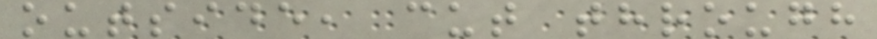outside, cut through
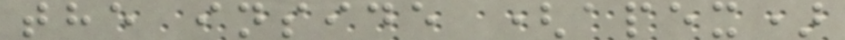the inside (apex)
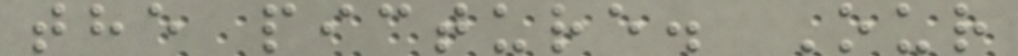the picture. Our
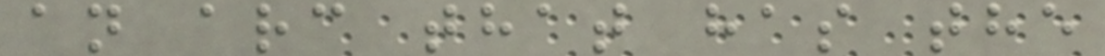an arc that has the
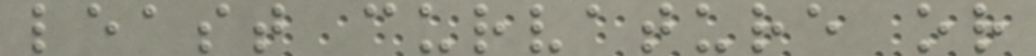least curvature or
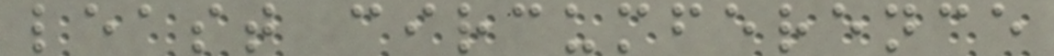least circumference
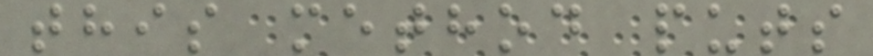this method puts
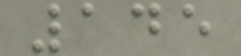145
